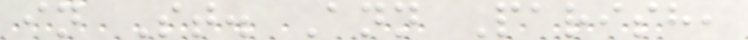in St. Ann Parish,
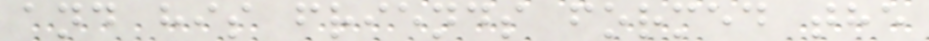and his friends formed the
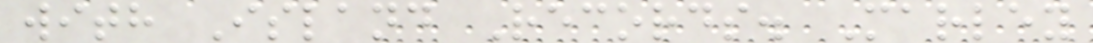with Island Records. Marley
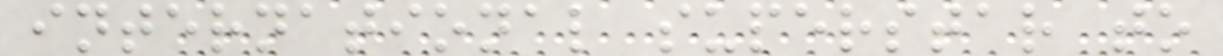international superstar to
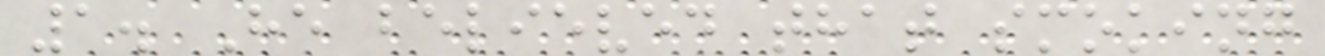1. He believed that smoking
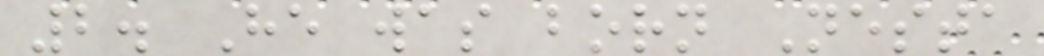2. He was born Nesta
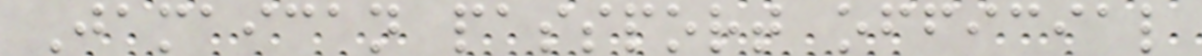Jamaican passport official
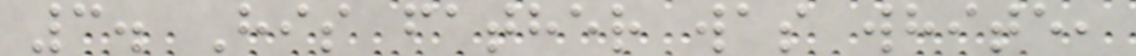3. His father was white,
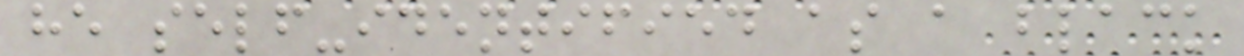he self-identified as a black
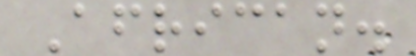African.
